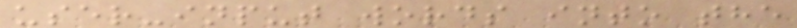user-input words into the
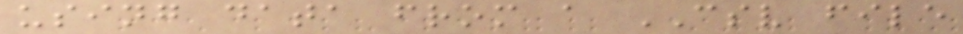using data from a CSV file
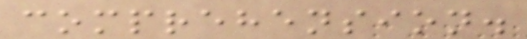comprehension.
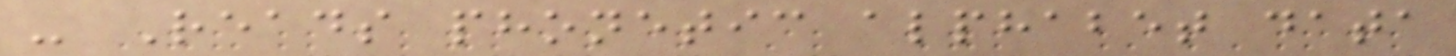- Reads phonetic alphabet data
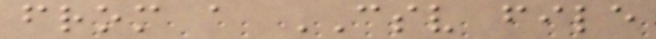from a CSV file
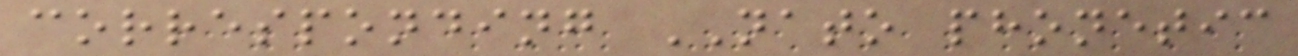corresponding NATO phonetic
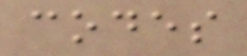codes
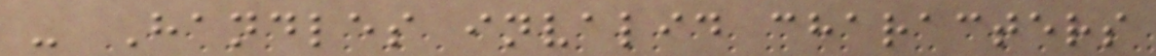- Handles invalid characters
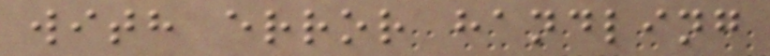with error handling
